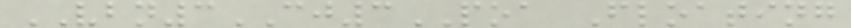VBN3CJ3POA Floating
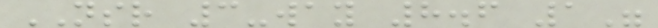NSR 3-way 8.6 1"
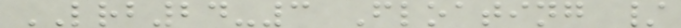LRB24-3 Floating /
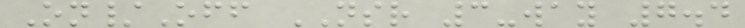On/Off NSR 3-way 7.4
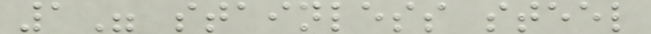1" stainless steel
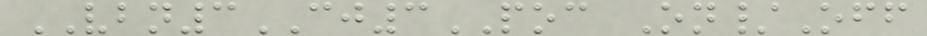VBN3CJ3POC On/Off
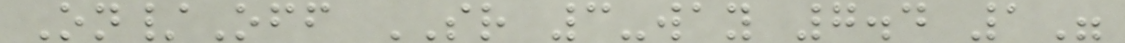On/Off SR 3-way 7.4 1"
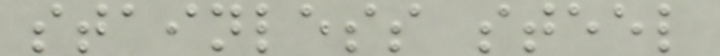stainless steel
